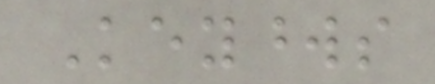Keywords
